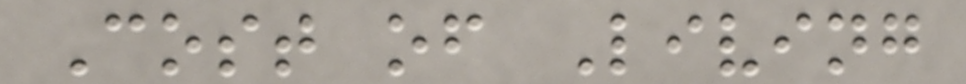Cost of Living
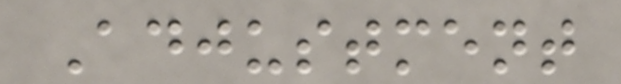Adjustment
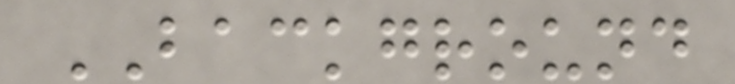BACKGROUND
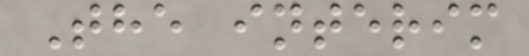The interim
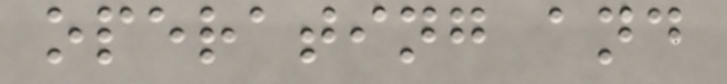operating and
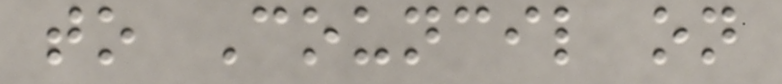to Council on
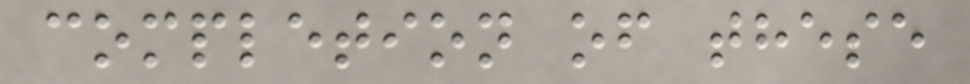completion of these
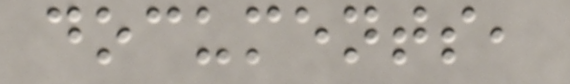documents,
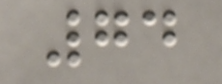74
